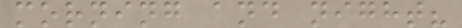morning and night?
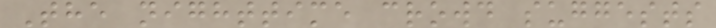The nighttime crowd suggests
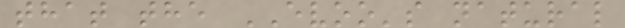that the EVOO's natural
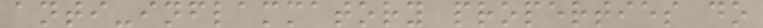anti-inflammatory properties do
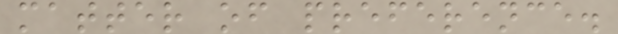matter of preference.
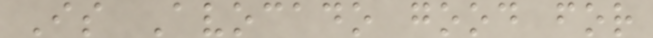Is Avocado good for
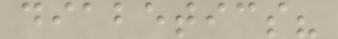diabetics?
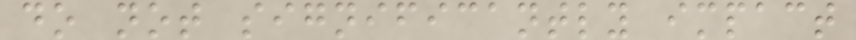do not significantly impact
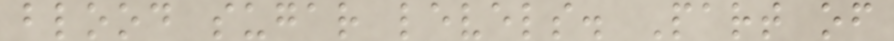blood sugar levels. Part of
